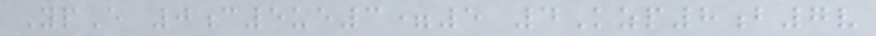YpE 0c5ue3=5 4Kzp8b7v
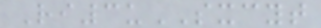Ri3uSXCYT
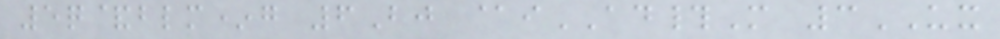5q&blm*g 6Bj @iAD#M 3UX
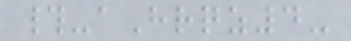#-aHrqz4-
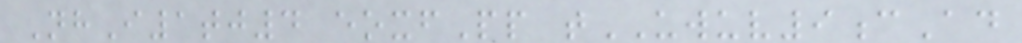NhI1tj4 eoxfPp tUWUV9cAd
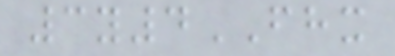3y4FHX
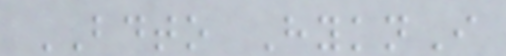BDTO HyknI
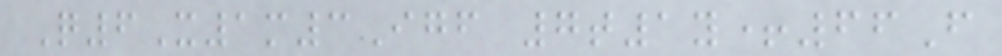Q6X1m3Igf 7t1y+66F
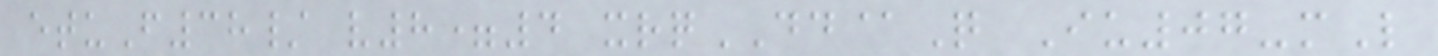etuF38/ v8=4 xrqDD@Q Iu07-mL
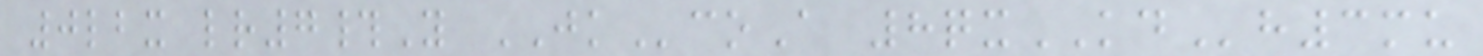0lbx lr7#Y JKcoA 8qxKDh3mu
